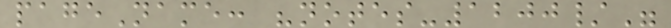pageName: "notes-1200/"
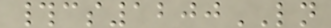#cs1200LN
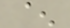^
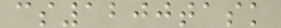cs1200task
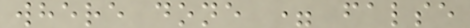where done = false
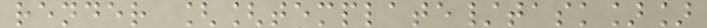render [[template/task]]
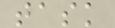task
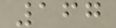167
